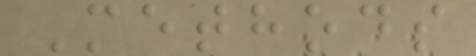Methods
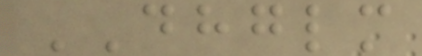DHGLM
